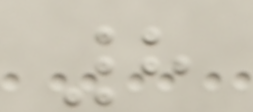8
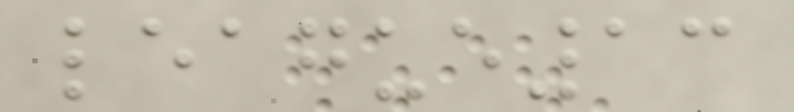league13
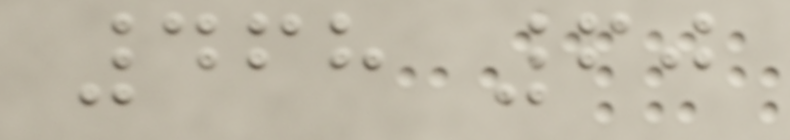468 60
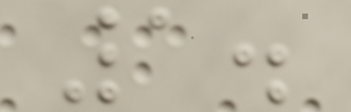1.
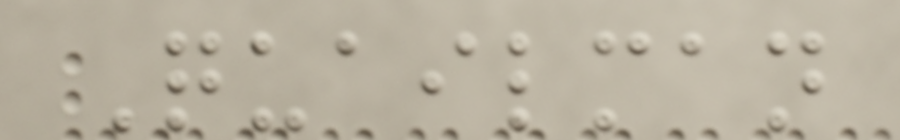Quailman
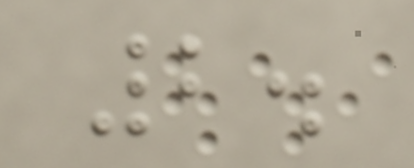2.
